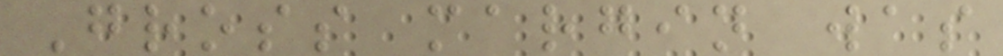Gross margin was
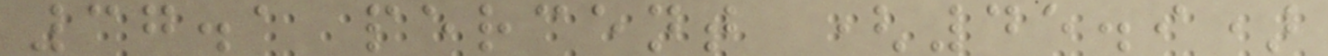37.1 percent (45.9)
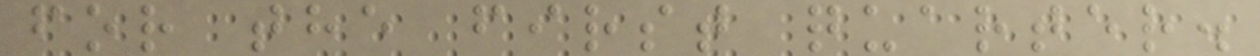for the first quarter.
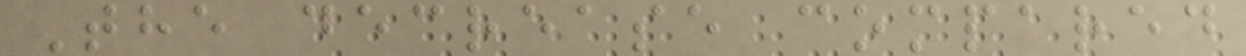The decrease compared
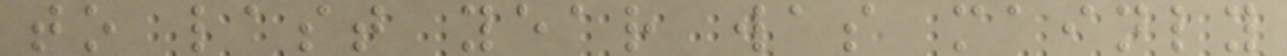to last year was mainly
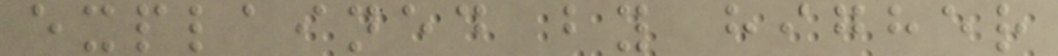explained by higher
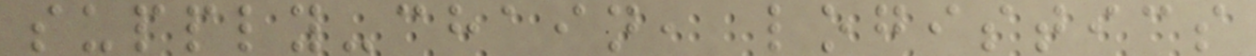supply-chain, logistics
